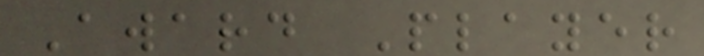Award Player
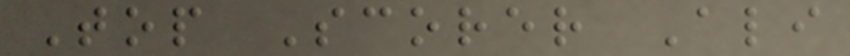Top Scorer Ali
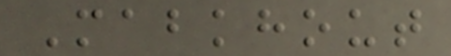Mabkhout
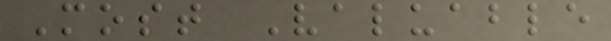Most Valuable
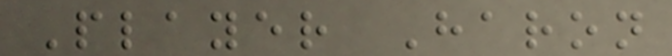Player Haron
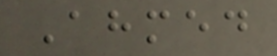Ahmed
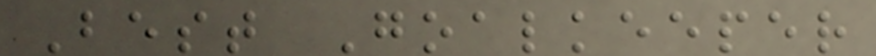Best Goalkeeper
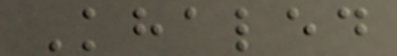Khaled
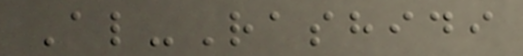Al-Rashidi
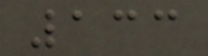133
